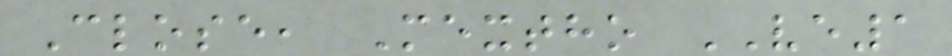Close, Mextho VE1
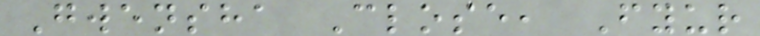Gwensha Close, Fyur
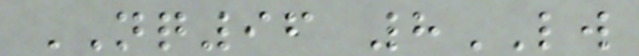NQ96 8LW
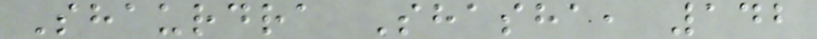Shaurdra Shasha, 142
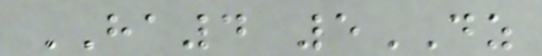HA4 5DZ
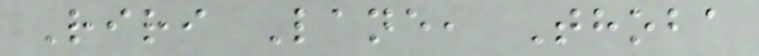Riri Lane, Thoba
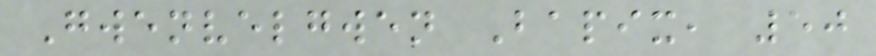Gwenvelgwen Bapix, 50
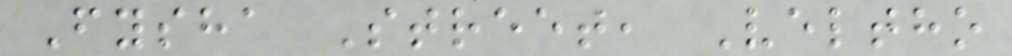Fysha Street, Veltho
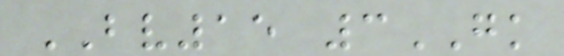BV15 3GK
